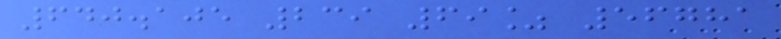640.105 239 69% 56781
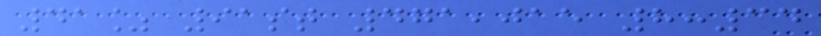41% 91st 471,015 8:34
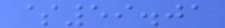$59.01
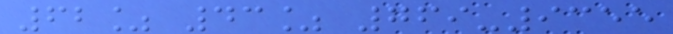62% 43% 769-9355
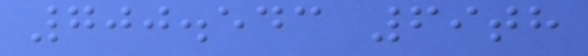700.543 69th
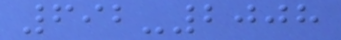692-2008
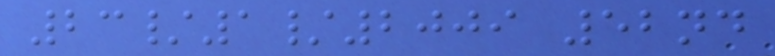23/1/2009 52nd
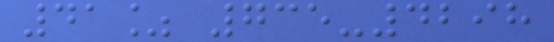41% 735-4298
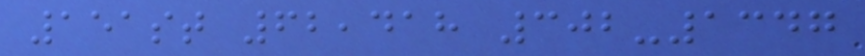151st 62,418 302-1347
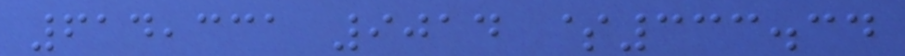614,331 9014 $333.34
